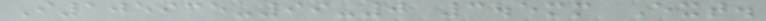I105935-99-0 3.5mm Ext.
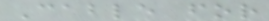Cable for
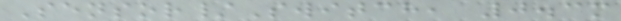Sensor/Switch, 0.3m
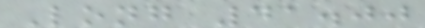Long 41.00
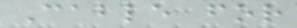Cable for
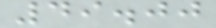49.00
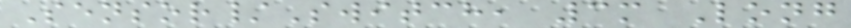Sensor/Switch, 3m Long
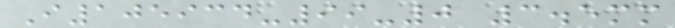I105934-99-0 3.5mm
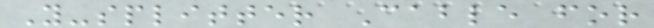Y-splitter Cable for
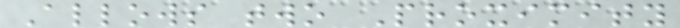Allows two Proximity
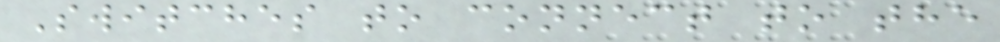Switches to connect to the
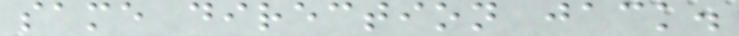same direction jack.
